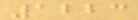1223
